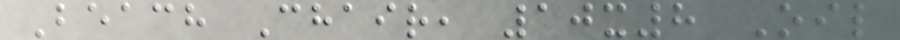Beach Chair, 10x8 Oil
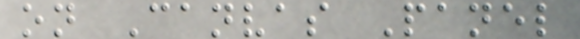on Canvas Panel
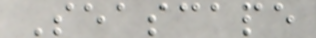Seascape
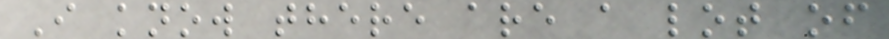I know there are a lot of
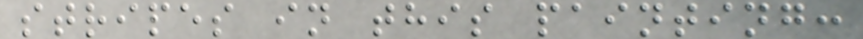stripes in this painting:
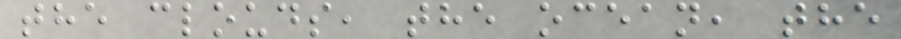the clouds, the ocean, the
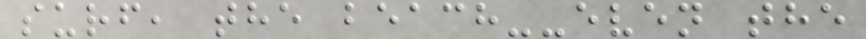surf, the beach--even the
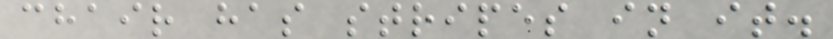chair has stripes in it.
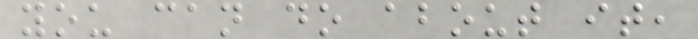you can do about it,
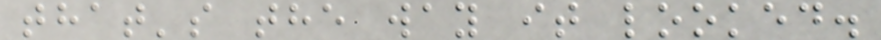that's the way it looked.
